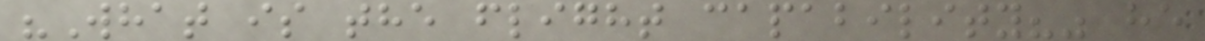"What is the flight capability?" he
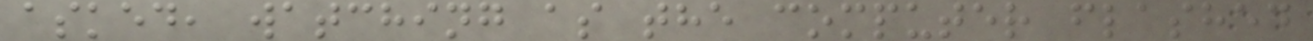asked, watching as the computer flashed
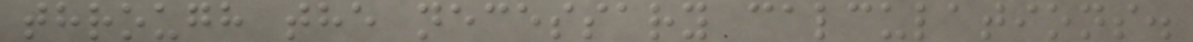through the necessary calculations.
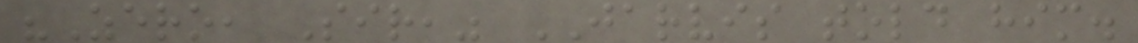"Zero, Sir," JARVIS told him.
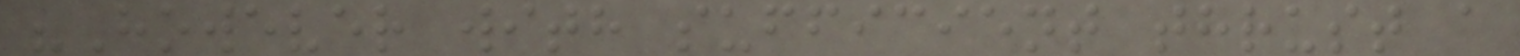"However with sufficient thrust a
